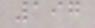197
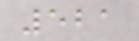521
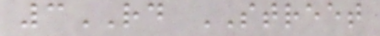3RD STREET
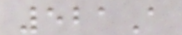521A
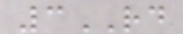3RD
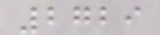2729
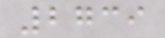2739
